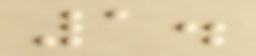1.
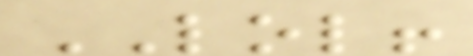LOL!
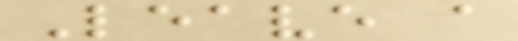Leave a
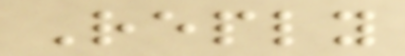Reply
